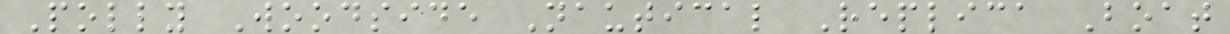Polly Woodside Nautical Replica Boat
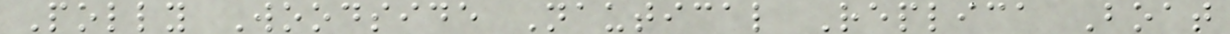Polly Woodside Nautical Replica Boat
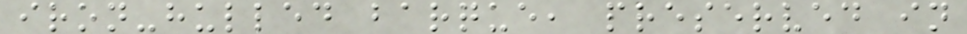iron-hulled barque, preserved in
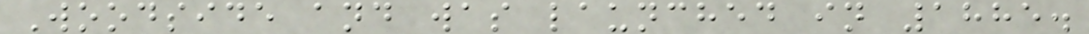Woodside and was launched in 1885.
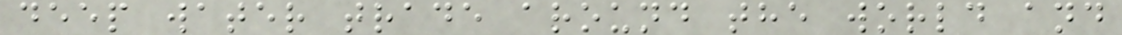deep water trade around the world and
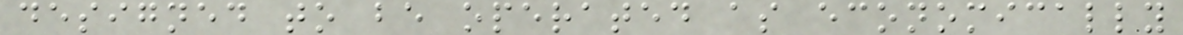designed to be operated as economically
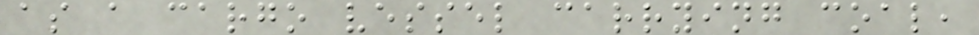as a cargo vessel carrying coal,
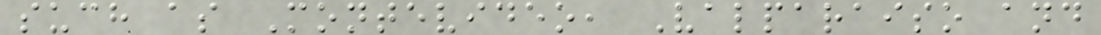such as Montevideo, Valparaiso and
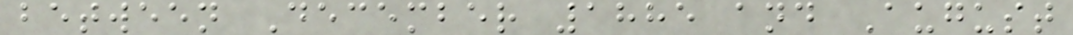between December 1885 and August
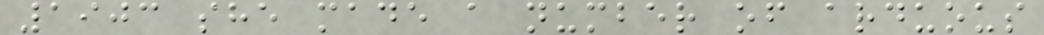1903 she made a number of arduous
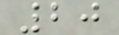20
